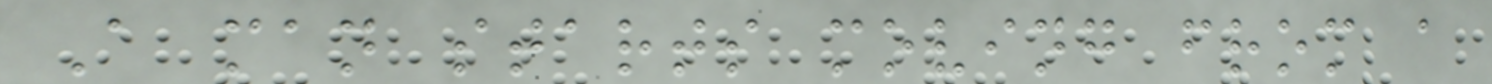A man starts moving from a
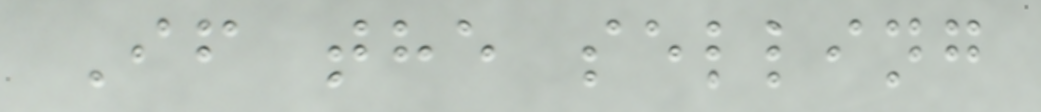If the selling
